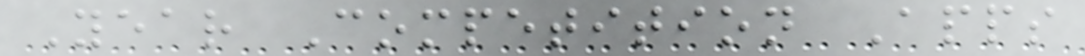Year Competition Apps
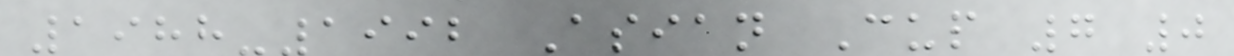1988-1992 Asian Cup 7 0
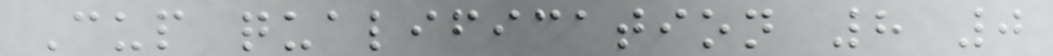Cup qualification 8 0
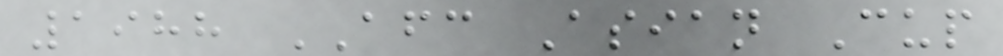1988 AFC Asian Cup
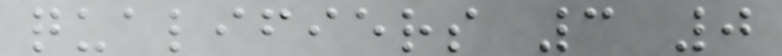qualifiers 3 0
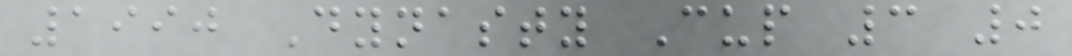1990 Dynasty Cup 3 0
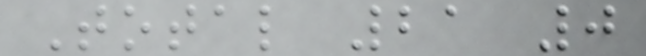Total 21 0
